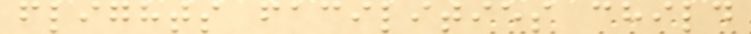flights facilities child
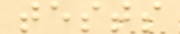tests
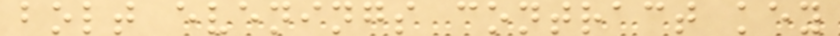bolt evenings contract key
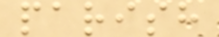parish
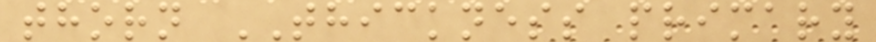thorn THICKNESS primary
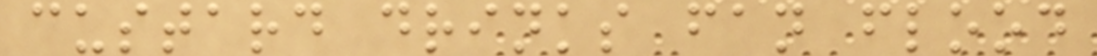custard drinks fan flood
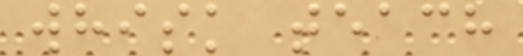whisk teach
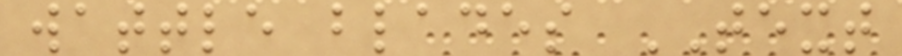wattle blades TEXT
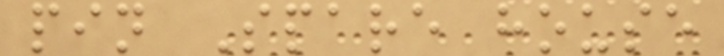pin Spare house
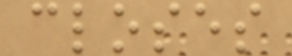closes
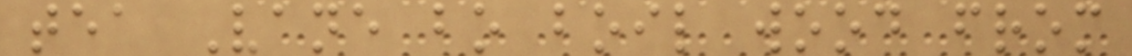tea Vane bo boil wood from
